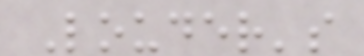Louder's
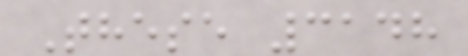These 3148
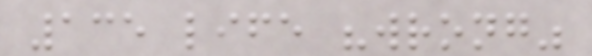135 life "wrong"
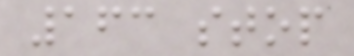163 stop
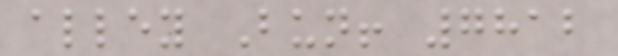alley Bun! 7812
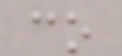co
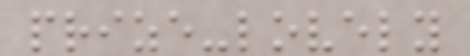prize-lovely
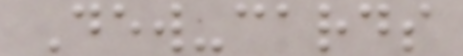Dew-cards
